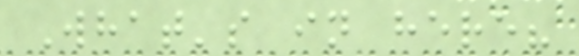What's in here?
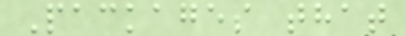Packages that
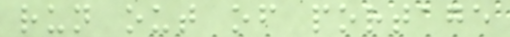run out of portage
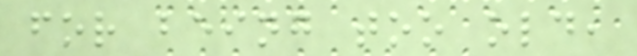for being too old,
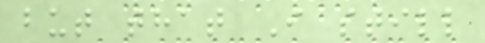but that I still
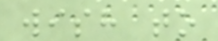wish to
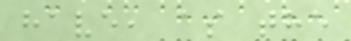have, as the
